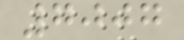7007
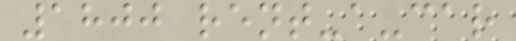1800 rent-a-car
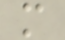m
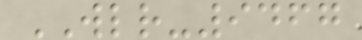WLR-9467
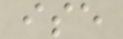ise
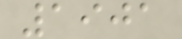1901
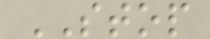STOP
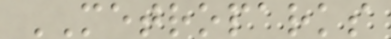METROPARKS
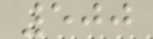500
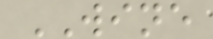WINE
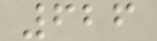626
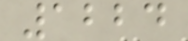1224
